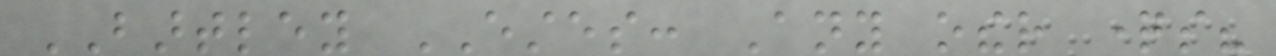BARTLEY ESTES: Any other questions?
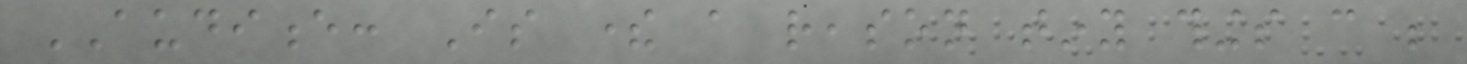AUDIENCE: Is there a reason tiny things can be
